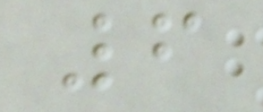6
